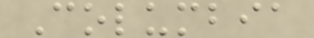Columbia
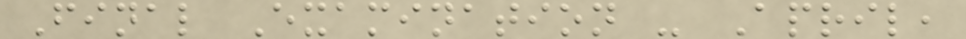Final Examination - April,
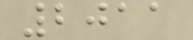2011
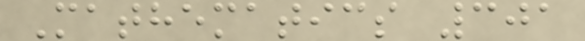Mathematics 301
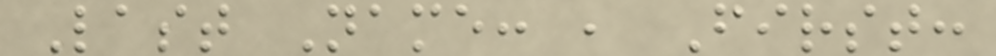Last Name: , First:
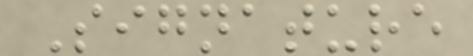Signature
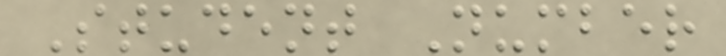Student Number
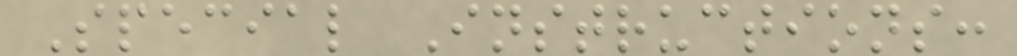Special Instructions:
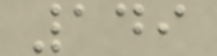149
